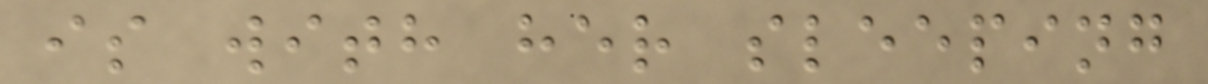is with her sleeping
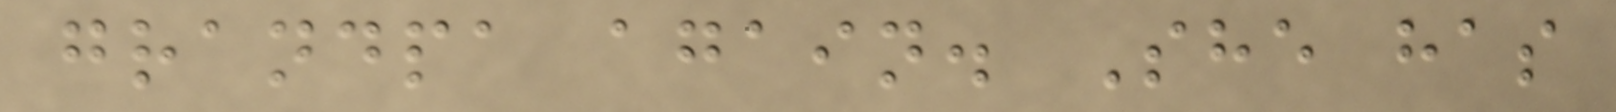grandpa again. She has
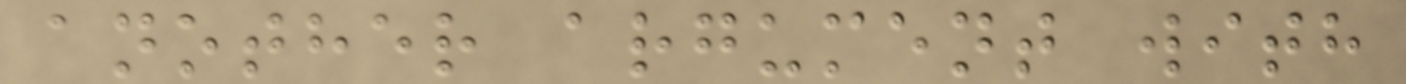another argument with
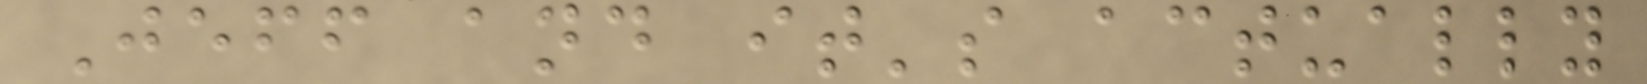Jeff and it's actually
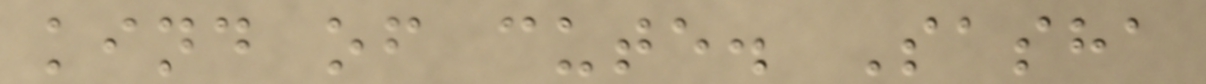kind of cute. Sasha
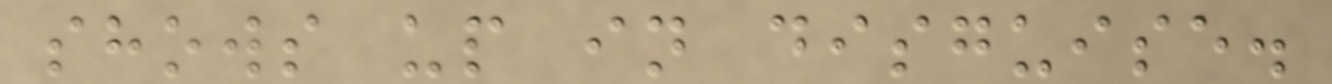shows up in disguise.
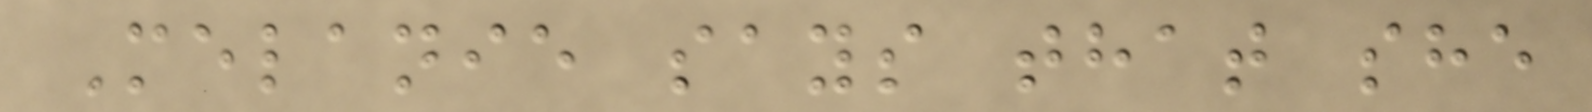Melanie says that she
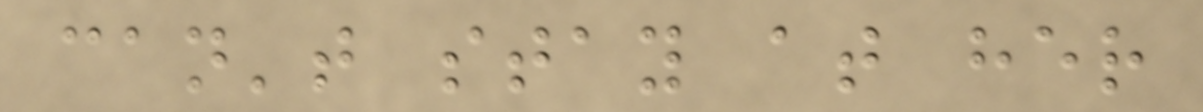can't stay at her
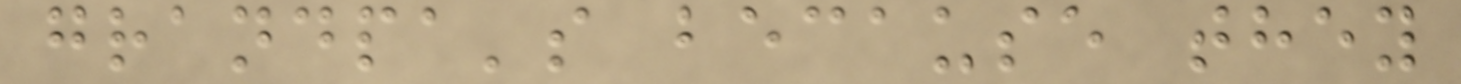grandpa's because they
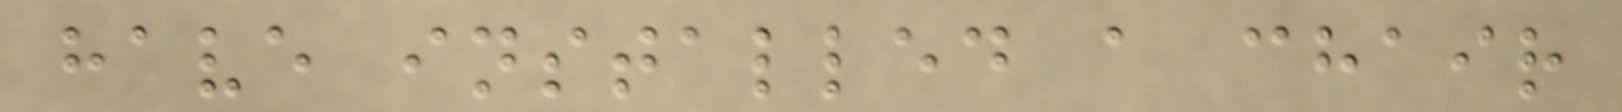have installed a chair
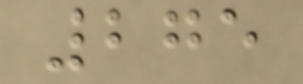275
